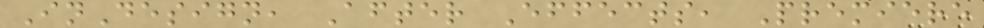InDesign, After Effects, Premiere
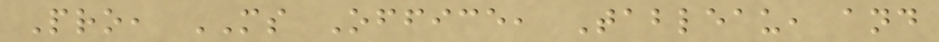Pro, MS Office, Tableau, and
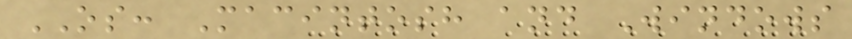OS: Macintosh and Windows
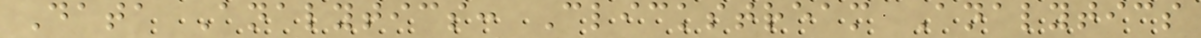Data Analytics: Clickstream Analytics
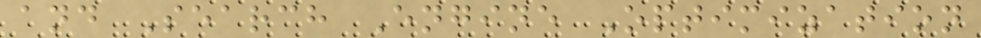and Search Engine Optimization
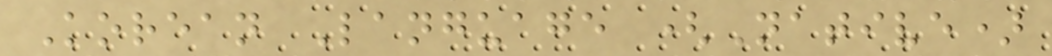Korean Language (Native)
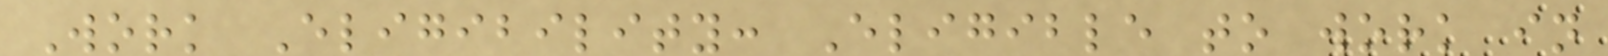Work Eligibility: Eligible to work in
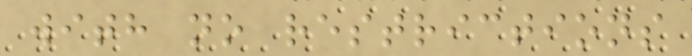with no restrictions
